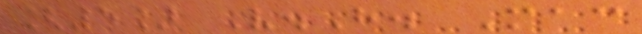[5] V.H. Mac
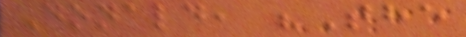Donald, "The
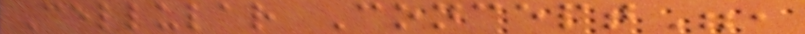Cellular Concept",
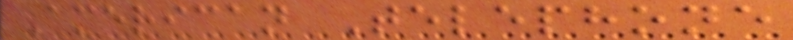American Telephone
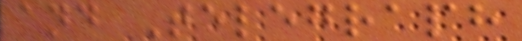and Telegraph
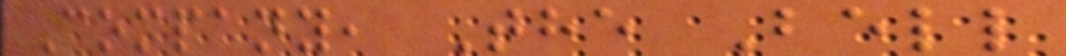Company, The Bell
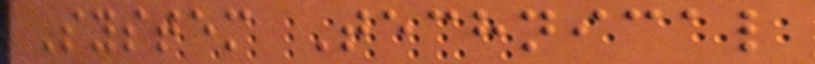System Technical
